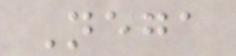Nega
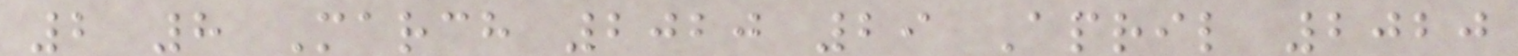2 8 March 2020 29 April 2020
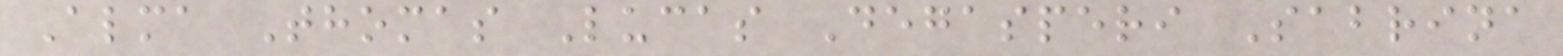Alma Thomas Lucas Degasperi Sabrina
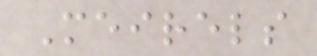Meirels
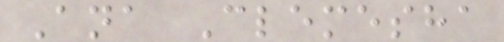Ana Clemesha
